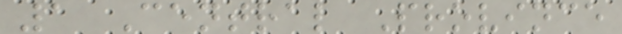1 Central Province
